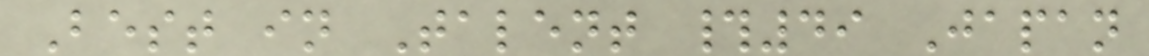Best in Talent #49 Japan
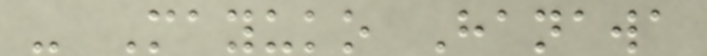- Mayuko Hanawa
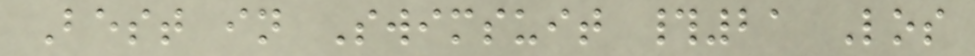Best in Swimsuit #21 Los
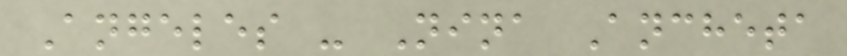Angeles - Nina Ancheta
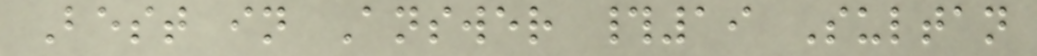Best in Answer #19 Sultan
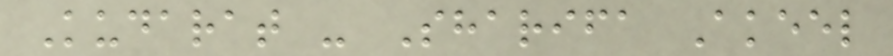Kudarat - Sharifa Akeel
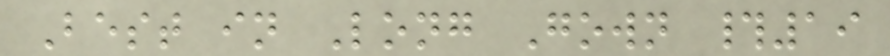Best in Long Gown #19
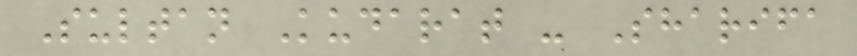Sultan Kudarat - Sharifa
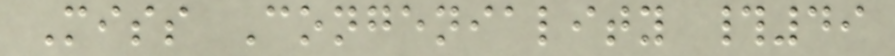Miss Congeniality #49
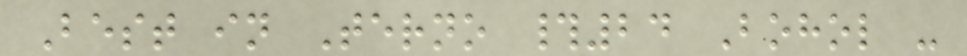Best in Terno #24 Bohol -
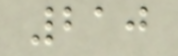210
